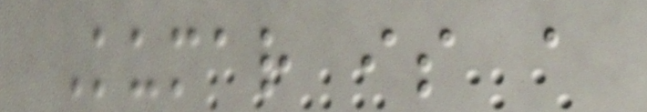Kumar is a
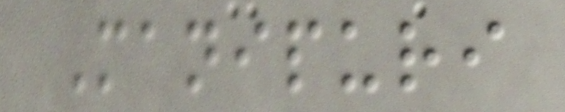Manipuri
